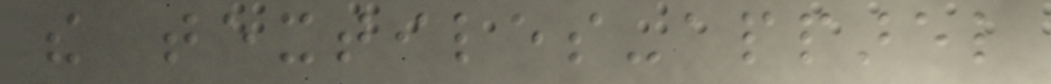the textiles-apparel
